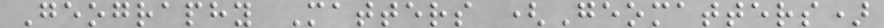Geography Matters (Geomatters)
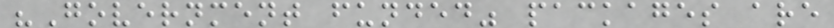"Government funded" packages are
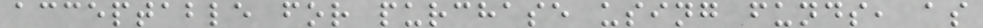acceptable for purchase using funds, as
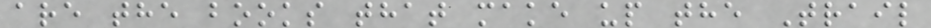are the books that make up the Trail
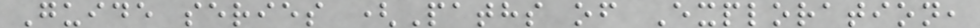Guide series (Paths of Exploration,
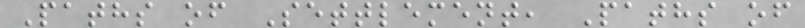Paths of Settlement, Paths of
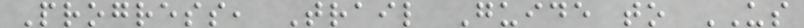Progress, Trail Guide to US
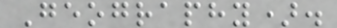Geography).
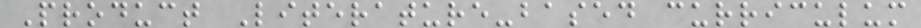Product Literature-based curriculum
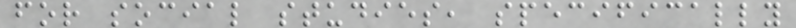for social studies, specifically
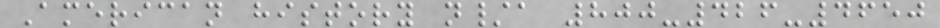American history n/a 800-426-4650
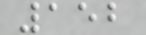152
